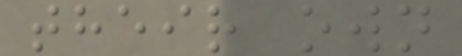their own
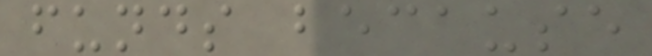funds because
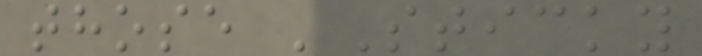those 'Sticky
